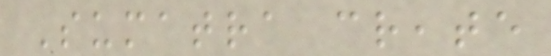Sumatra create
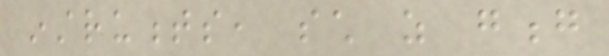instruments, such as gong
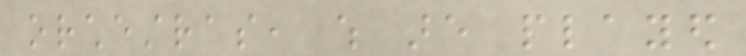orchestras, which are played
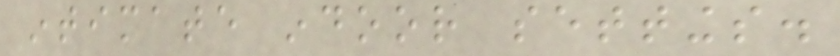intimate indoor settings.
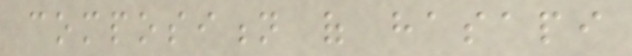composition of hasapi
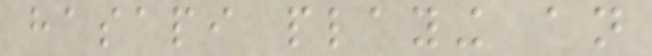hasapi playing an
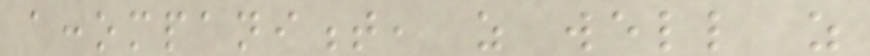accompaniment, as well as
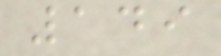149
